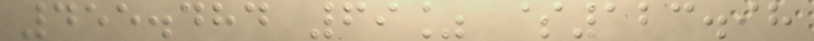455.484 69% $123.98
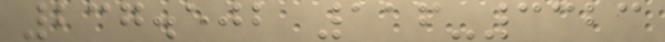237.502 116-3323
